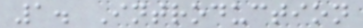1. Introduction
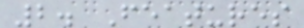2. Features
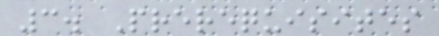3. Prerequisites
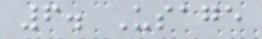6. Usage
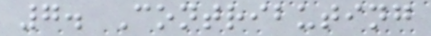7. Contributing
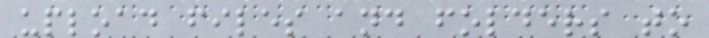upload files and folders to
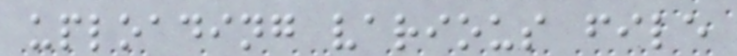uploading various file
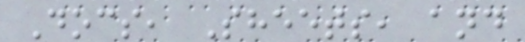Docs, Sheets, and
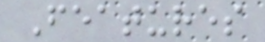Features
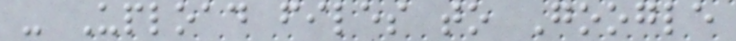- Upload files to Google
